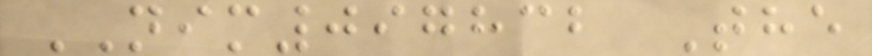NIM097832 The
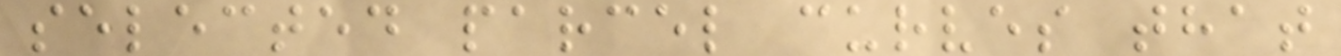selected parcel curves that
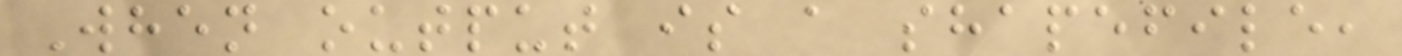When output is a shapefile,
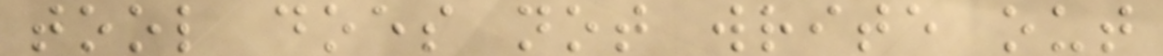tool does not write out
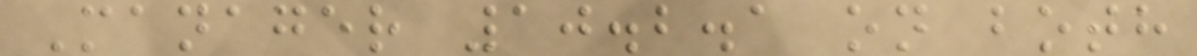Manager 10.2.1 on both
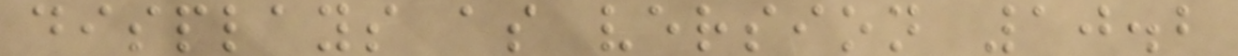displays as version 10.2
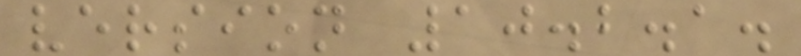version 10.2.1.
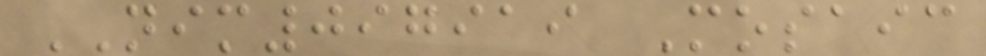NIM097919 Mosaic
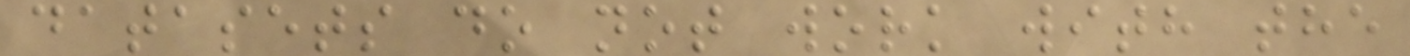datasets do not work with the
